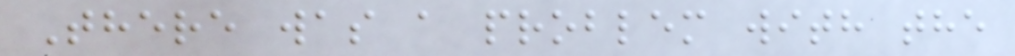There was a problem with the
